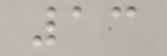13
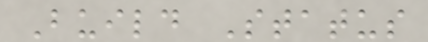Build Status
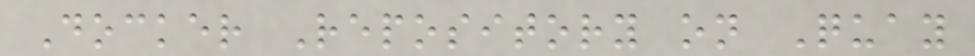Docker Repository on Quay
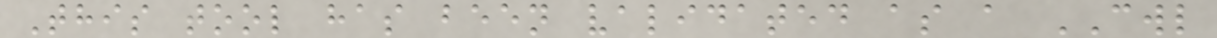This tool has been validated as a CWL
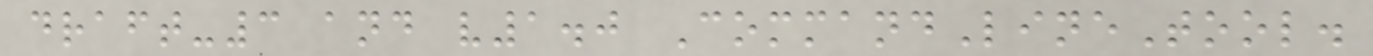draft-3 and v1.0 CommandLineTool.
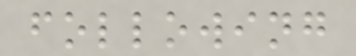following
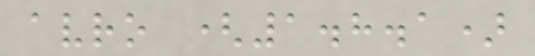avro (1.8.1)
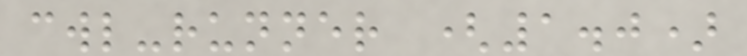cwl-runner (1.0)
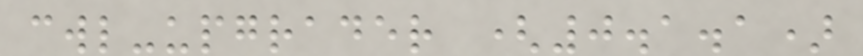cwl-upgrader (0.1.1)
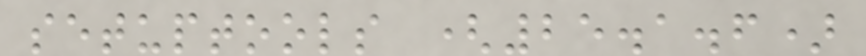setuptools (25.1.6)
